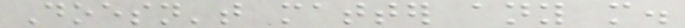Doesn't matter any more.
